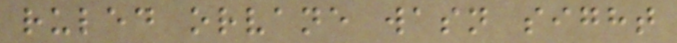ruled orvane wasn sight
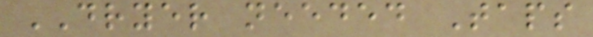DRYER needed Taps
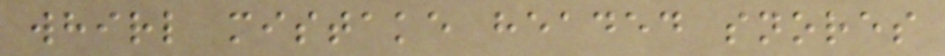whirl mistake headed snores
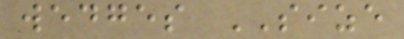wedges SIZE
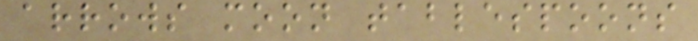arrows moon tablespoons
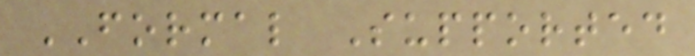FORMAL Supported
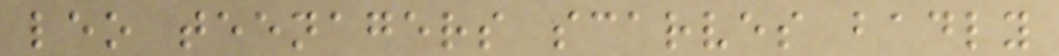leo teenagers scarves badly
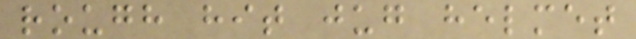rough hit jug helmet
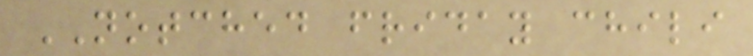NOTCHED friday chili
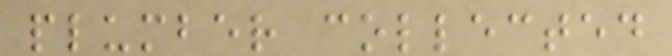plumber collected
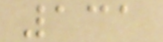131
